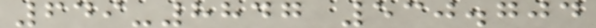649-8847 530.704
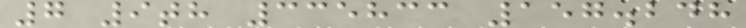7 9th 335833 157.248
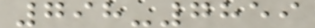798-7859
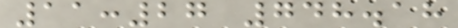11:27 748.18
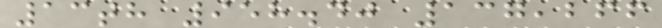13th 958.40 137,266
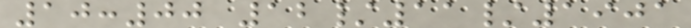10:00 12/11/1901
